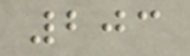203
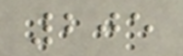205
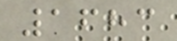1683
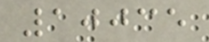10035
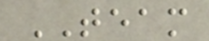TEAM
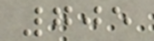705
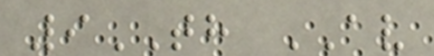9TH AV
